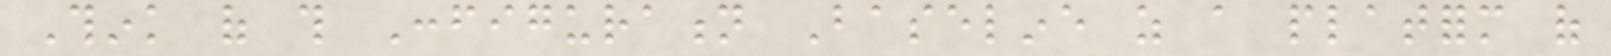Think of this Configuration Baseline as a platform of
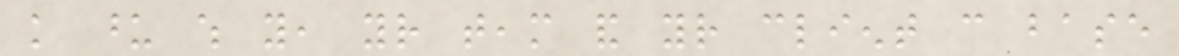knowledge upon which you, your team and your client can base
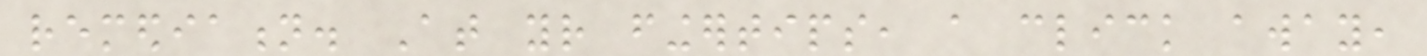remediation. At your fingertips, a click away,
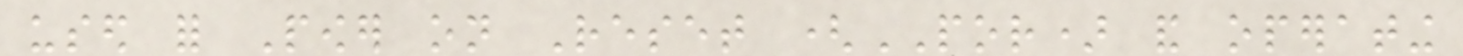used for Power on Reset (POR) and operating
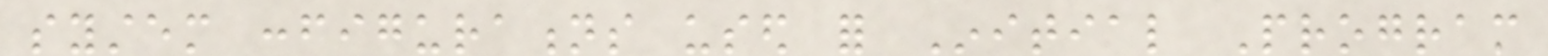system configurations used for Initial Program
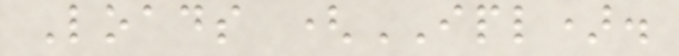Loads (IPL).
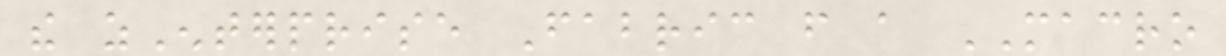the zEnterprise Fabric from a MACRO
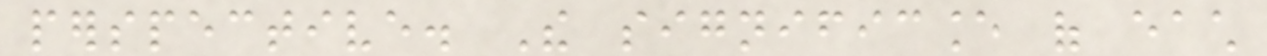perspective. The significance of each
